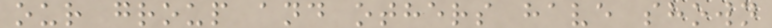our group and others have shown
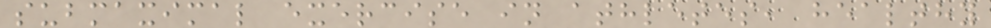submaximal exercise in athletes, healthy
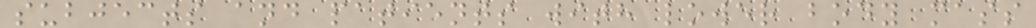subjects and patients with lower body mass
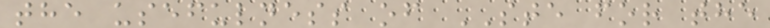the usefulness of STE for the
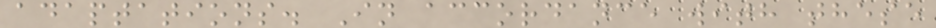adaptations. In accordance with these
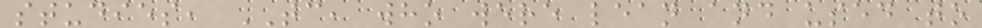studies, TC, who were lean and used to
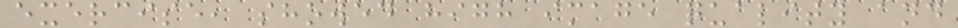exercise, showed high image quality and
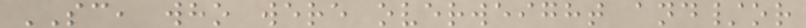SC, who were overweight and/or
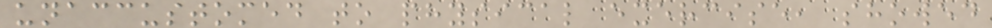unaccustomed to physical exercise, showed
